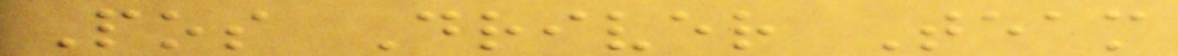Pos Driver Team
